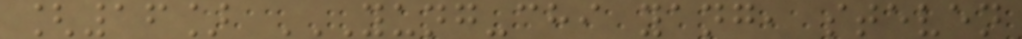[16] YUNG-CHI YANG, STEVEN
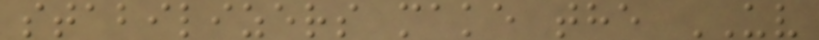stabilizers make the UV
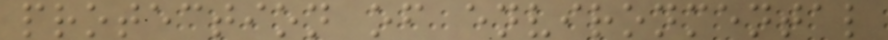protection of environmental
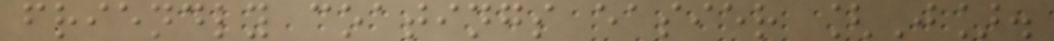friendly coatings easier [J].
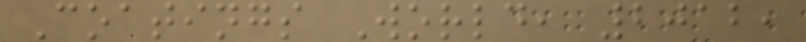Coatings World, 2012,
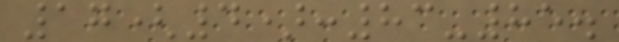17(4):83-85.
